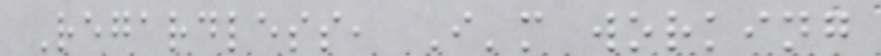Regardless, I'm working
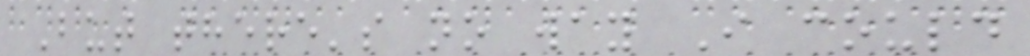But there's no way I could
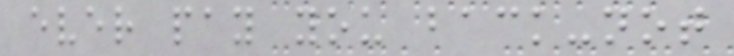ever pay you back-not
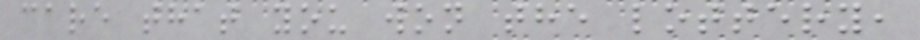care that you won the lottery,
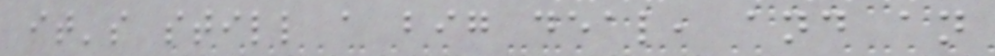it's still a big deal, and an
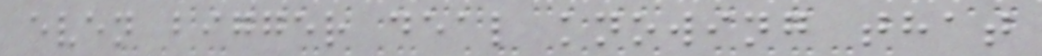even bigger deal knowing that
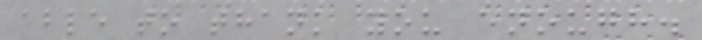able to thank you enough.
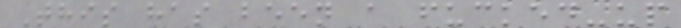This has been a fucked-up
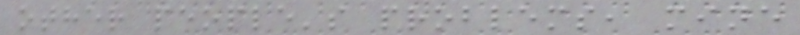other people's problems, mine
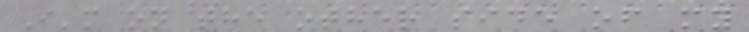I'm on the other side of my
